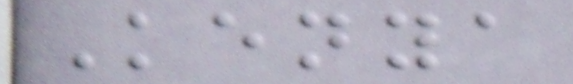Kenya
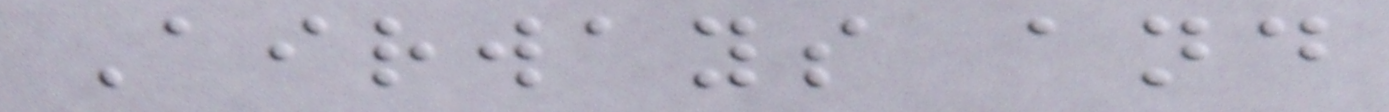Airways and
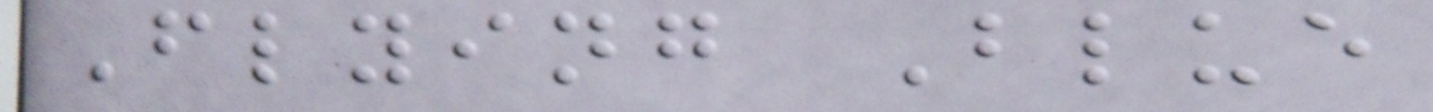Flying Blue
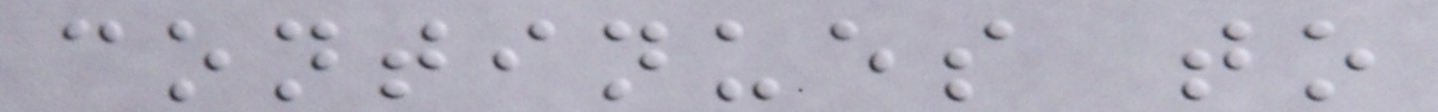continues to
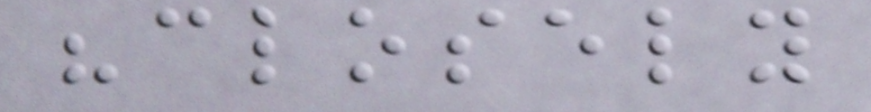"closely
